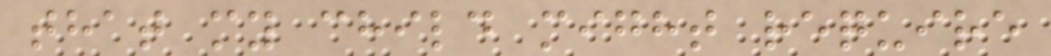that my child might require
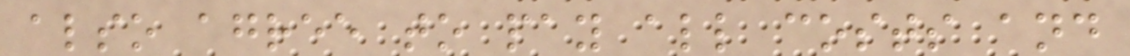also agree to pay all costs and
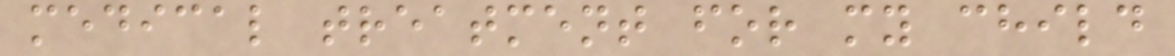medical treatment for my child
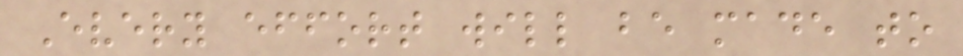Every effort will be made to
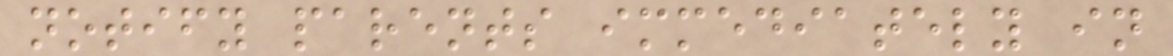notify parents immediately in
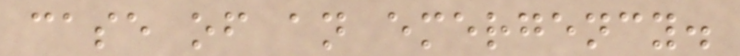case of an emergency.
